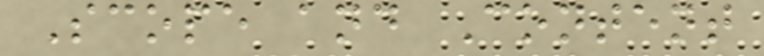Scope and Content
